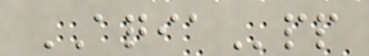AQIApp
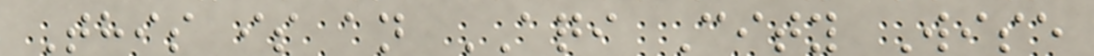This is an AQI City Wise
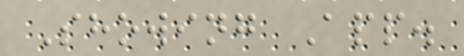Showing App.
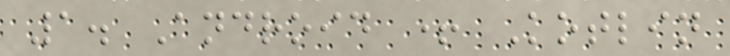1. Android + Kotlin
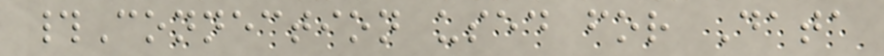#Connection used for Data
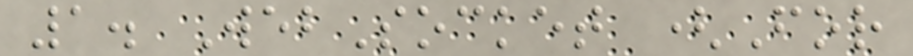1. WebSocket (For
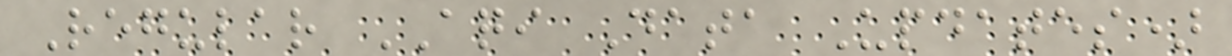Regular AQI Data Updates)
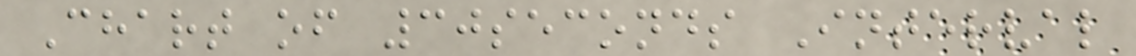Chart of 30seconds Interval
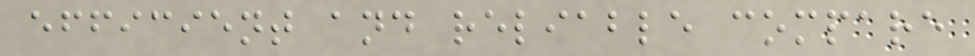efficient and reliable compare
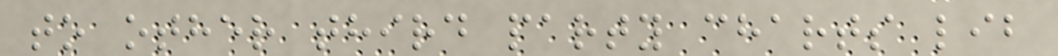to other third party charts lib
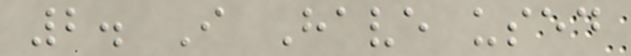2. I Have used
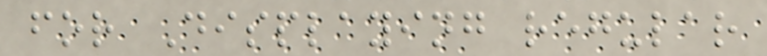for Displaying regular
